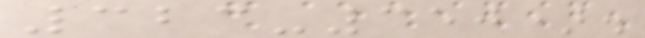323-350).
